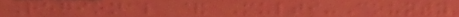Regional & Multi-County
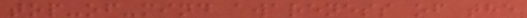top-of-mind awareness of the
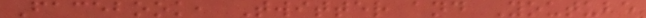Facebook, Twitter and Youtube
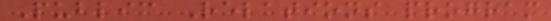Public Relations program
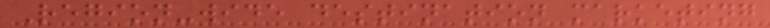Region-wide destination marketing
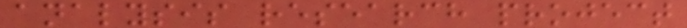analysis research project
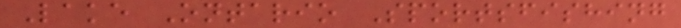Lake Ontario Sportsfishing
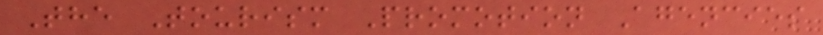The Tourism Promotion Agencies
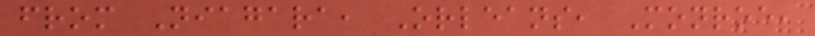from Niagara, Orleans, Monroe,
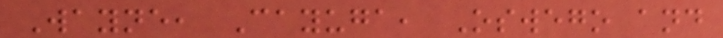Wayne, Cayuga, Oswego and
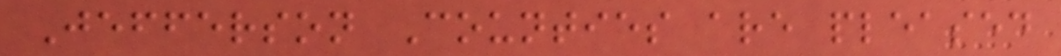Jefferson Counties are pleased
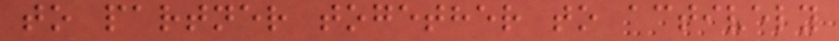to partner together to actively
